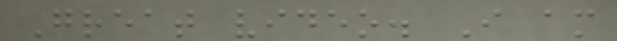Great video. I am
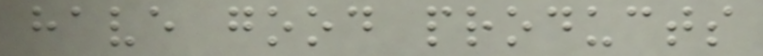have good products
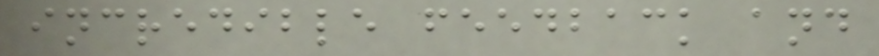incredible feedback and
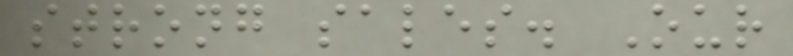strong sales. Our
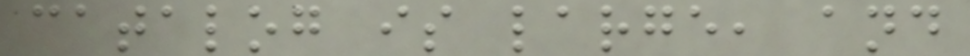catalog is large, and
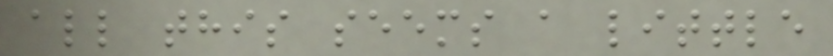all this seems a little
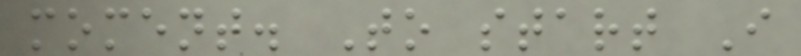moment. To start I
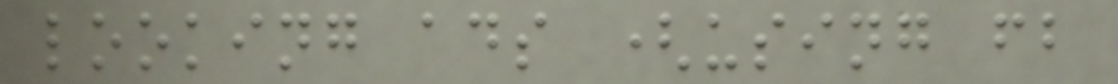looking ads (using fb
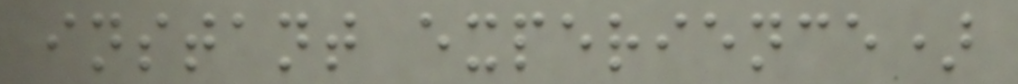instant experience)
